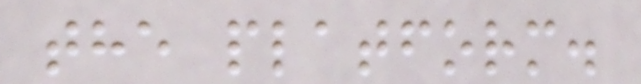the platform.
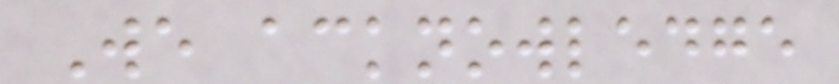We acknowledge
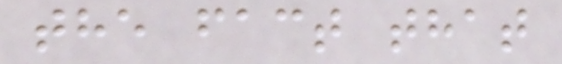the fact that
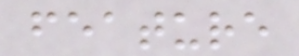feature
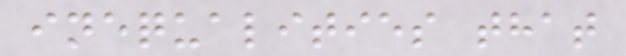inequalities that
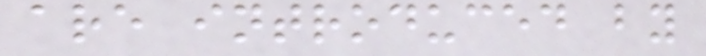are introduced by
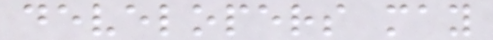developers may
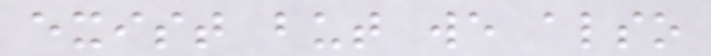exist but we also
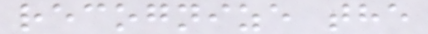recognize the
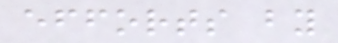efforts by
